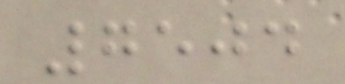7504
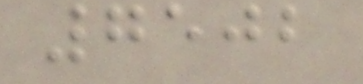7502
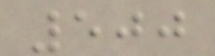500
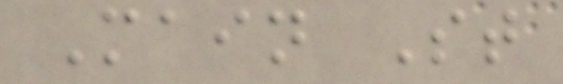Main St
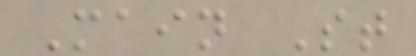Main St
